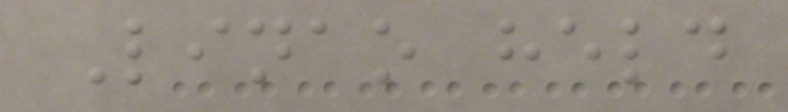Linao held
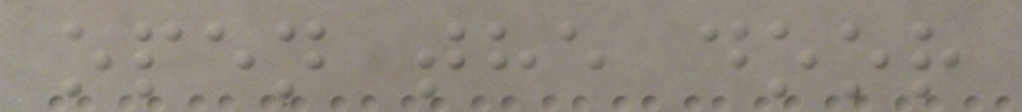open the door
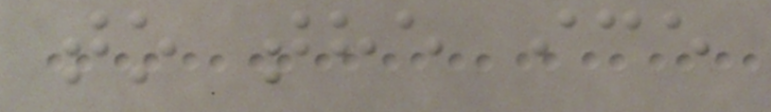to the ice
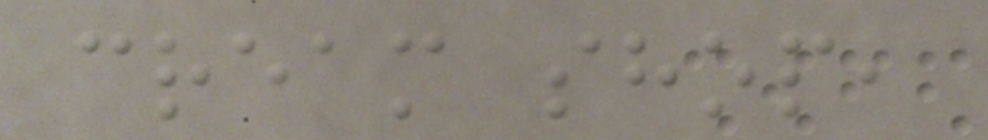cream shop,
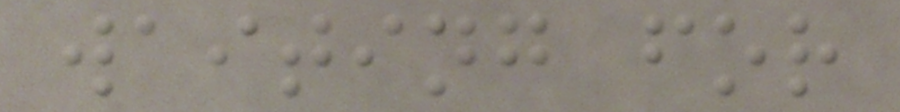waiting for
